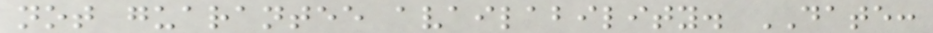not guarantee availability. DATE:
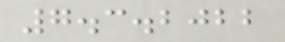7.3.2022
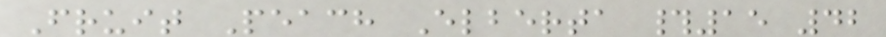Fruit Peach Elberta #15 42
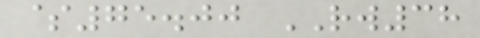$75.00 RW38
